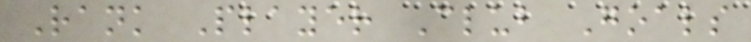Rank Player Club Goals
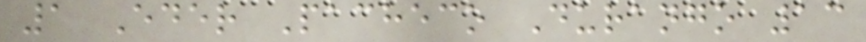1 Eder Pacheco Durango 13
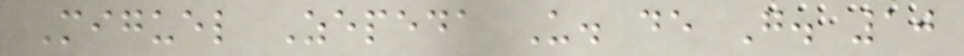Miguel Zepeda U. de G. 10
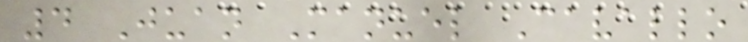4 Juan Manuel Cavallo
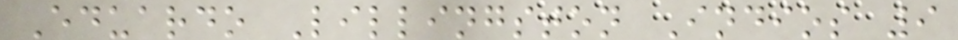Eduardo Lillingston Indios 9
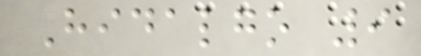Hidalgo 9
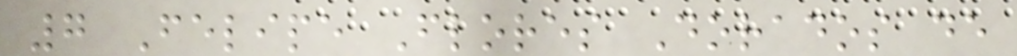7 Felipe Flores Dorados de
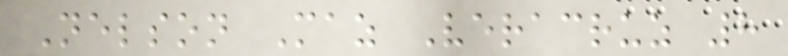Nelson Maz Veracruz 8
